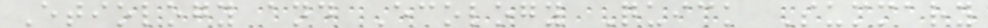Etiology and Ecology Quick Summary
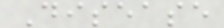Disease
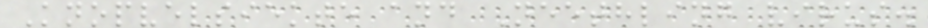Knopvelsiekte and Neethling virus.
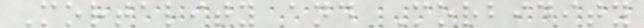Mortality and Morbidity
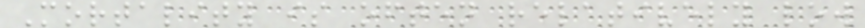Mortality is often relatively low
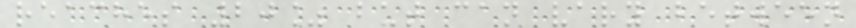reaches 20% but can vary between
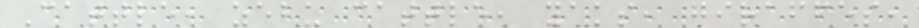Cattle, zebu cattle, yaks, giraffes,
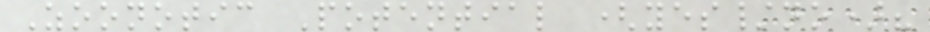Zoonotic Potential (yes/no)?
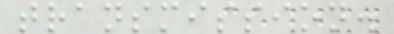transmission.
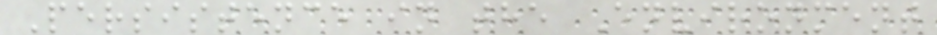Persistence in the Environment
